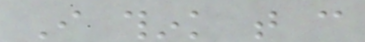I think that can
